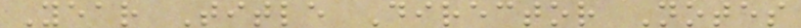Year Title Director Notes
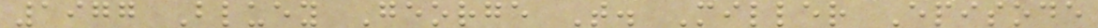1977 Bluey George T. Miller Episode
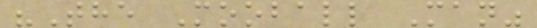"The Mooball Man"
